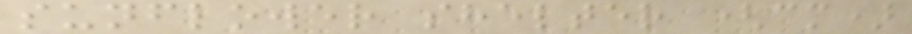sunflower shelter (cm)
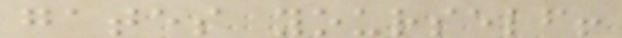gates yourself!
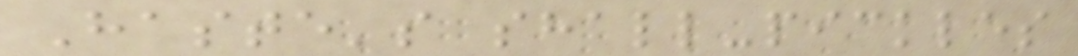Haste's shall-pickles
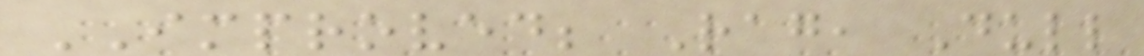IMPROVED; Rag, Dull
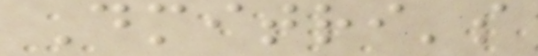Dmitri's
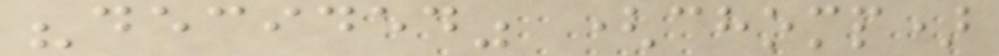"decided" (chomp)
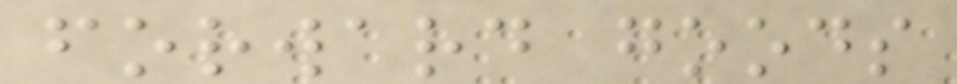forward goods
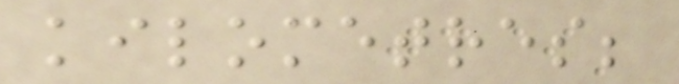kilometres;
